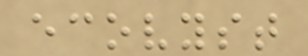ecovyst
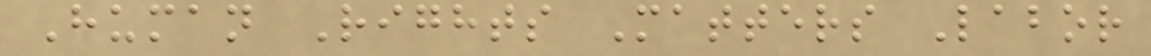Human Rights Matters Labor
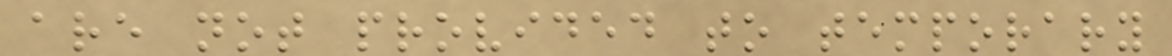are not provided to temporary
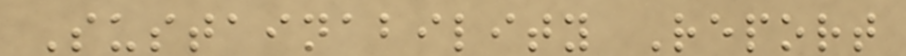Sustainability Report
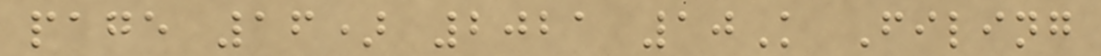page 16) 2021 10K Filing
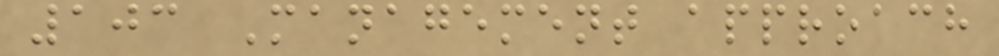103 Management approach
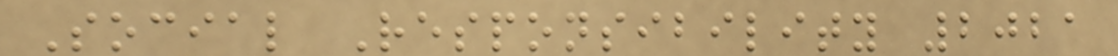Social Responsibility 2021
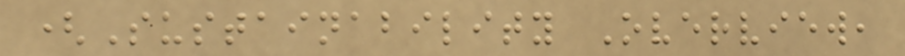(Sustainability Overview,
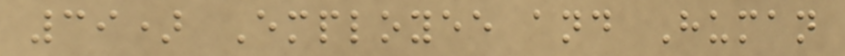39) Employee and Human
